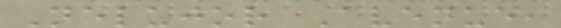Nelujor Avenue,
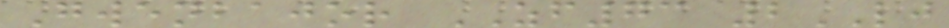Gwenbajor ZF73 2LJ
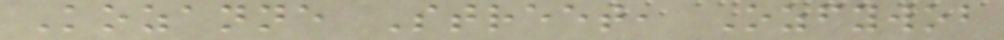Kozanne Street, Ozfywob
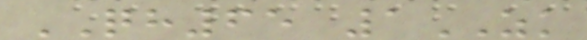QH65 1ZK
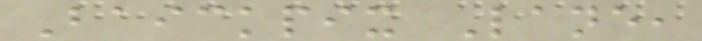Baickpix Lane,
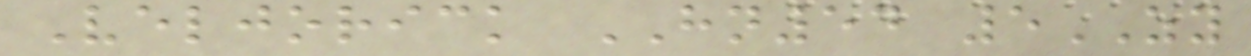Veljorick HN54 5ZY
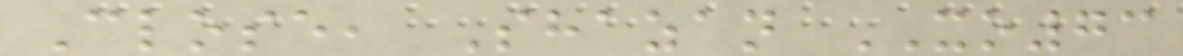Close, Shazan XO73
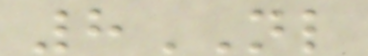8NL
